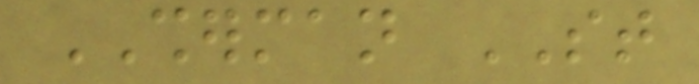SHERMAN ST
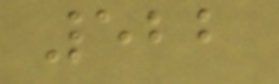522
